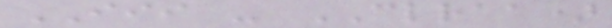III - CLRAA)
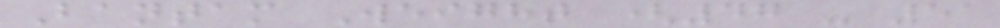Bantam Weight (47 - 51
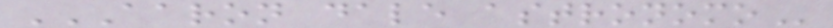AARON DALE ASTRONOMO
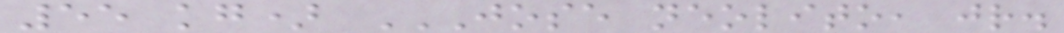55 kg) JOSE NEOLITO, JR.
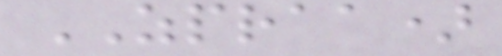ZPRAA)
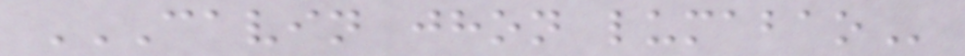CAVIN JHON LUMABAO
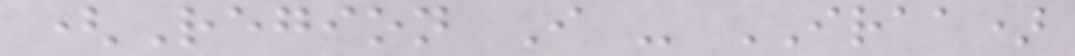(Region I - IRAA)
